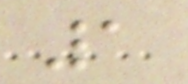1
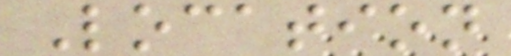Location
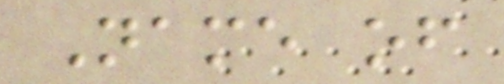Name of
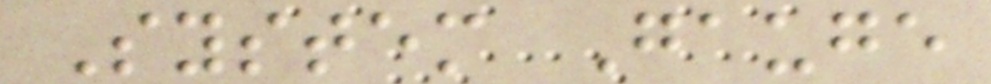System Gauge
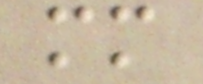mm
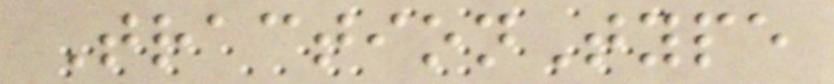TractionType
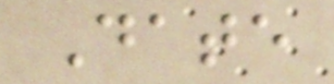Date
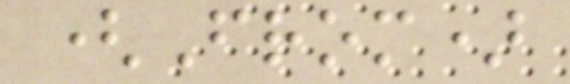(From)
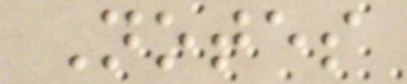Notes
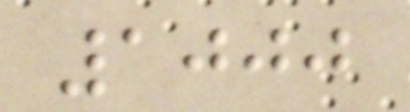1000
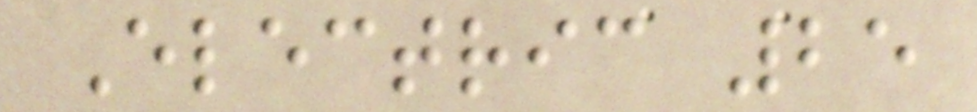Electric 25
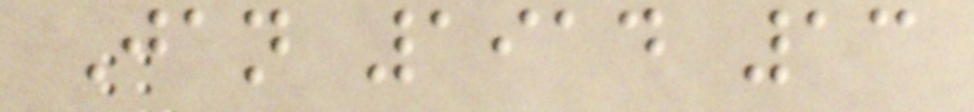Jan 1914 13
